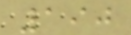190
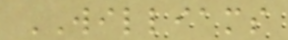WILLIAMS
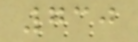730
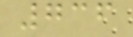736
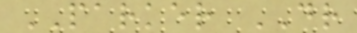PARKER DR
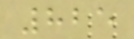825
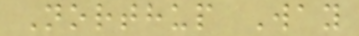Northup Way
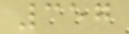357
